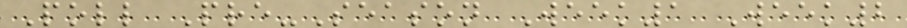Poll Pre-Season Week1 Week2
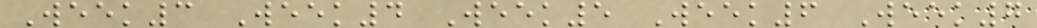Week3 Week4 Week5 Week6 Week7
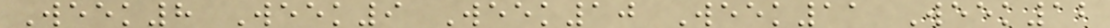Week8 Week9 Week10 Week11 Week12
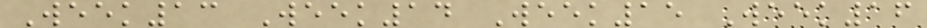Week13 Week14 Week15 Week16
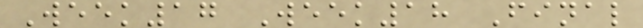Week17 Week18 Final
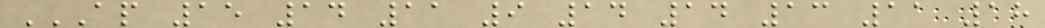AP 15 14 11 9 14 14 13 11 18
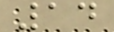14
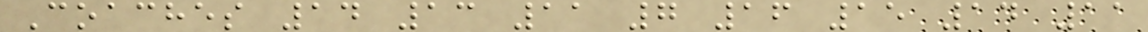Coaches 14 13 11 7 16 15 14 11
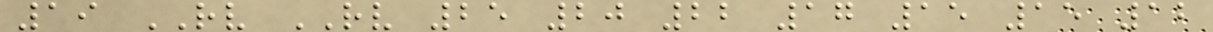19 RV RV 25 20 22 17 15 15 12
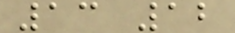13 12
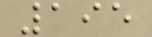195
